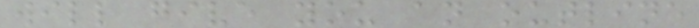will give you an outline
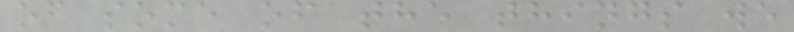of some of the things we
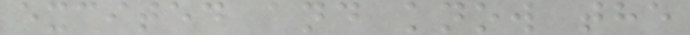excited and know the
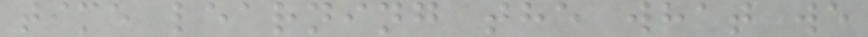time learning the what we
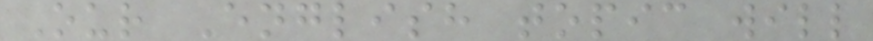Our English topic will
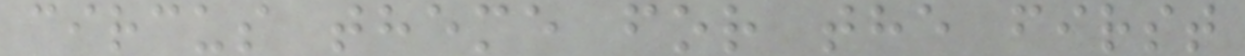circus theme for the first
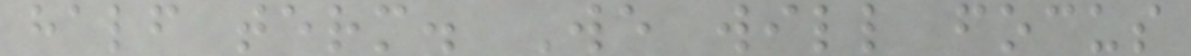half term. We will focus
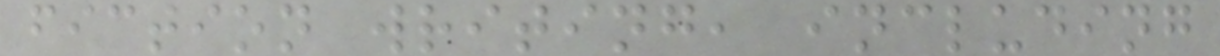fiction writing, including
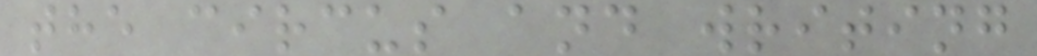the circus and writing
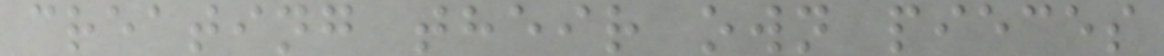creating their own pieces
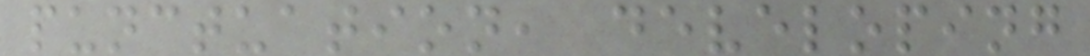punctuation, developing
